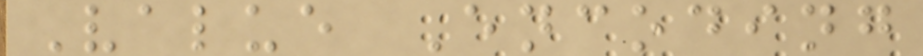Value Encoding
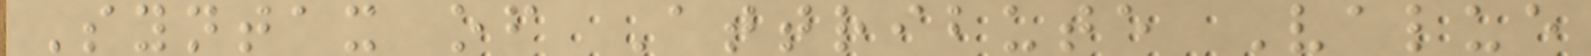Syntax of Attribute Value
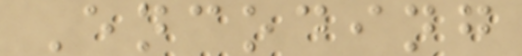Encoding
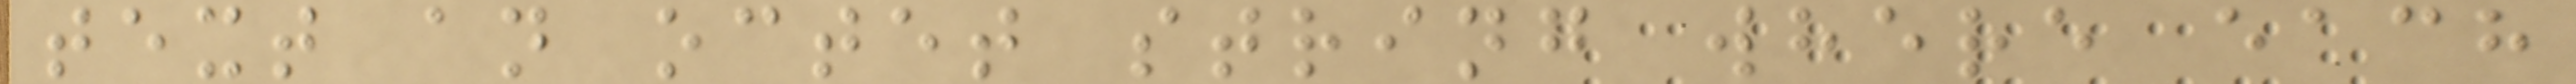text an octet string where each
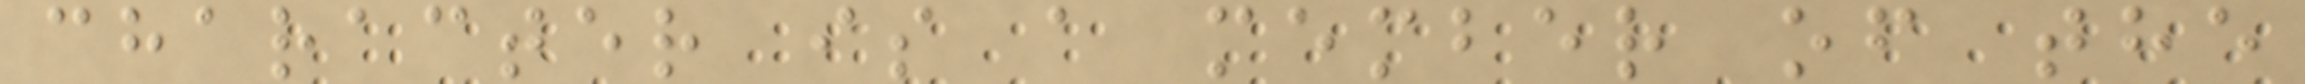character is a member of the
